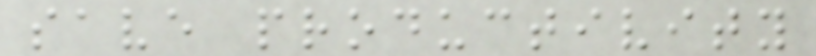save productivity
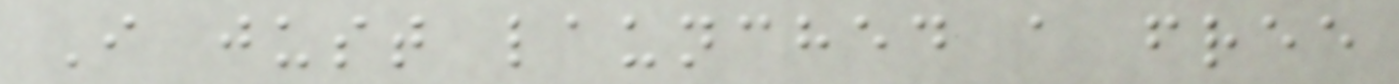I just launched a free
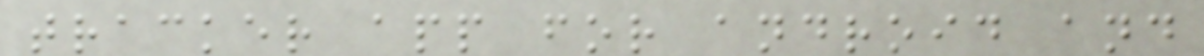tracker app for android and
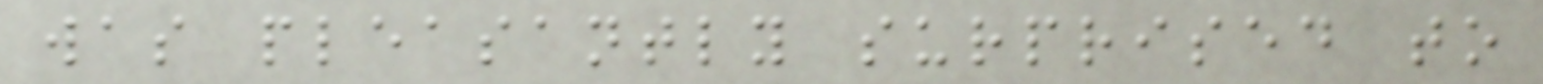was pleasantly surprised to
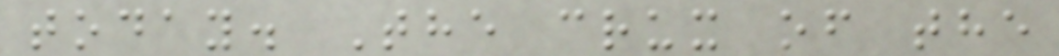today. The crux of the
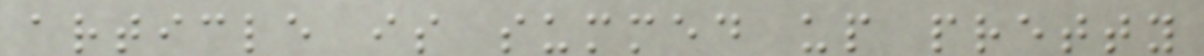article is summed up pretty
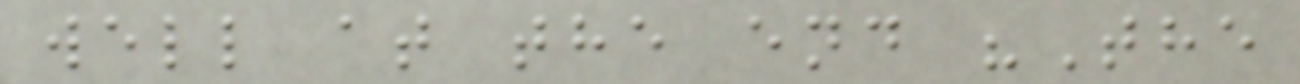well at the end "The
